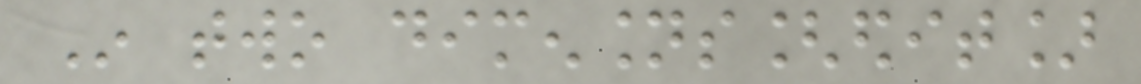In two dimensions[edit]
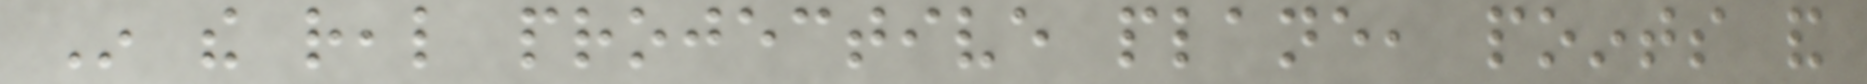In the real projective plane, points and
